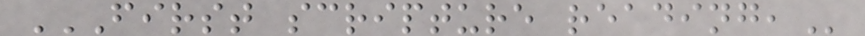FIRST SCRIPTURE READING,
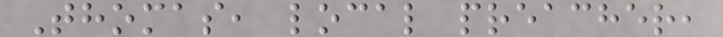Thomas, local preacher,
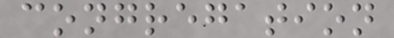congregation
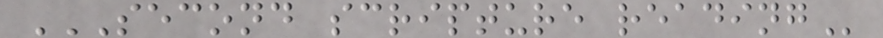SECOND SCRIPTURE READING
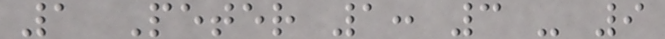1 Peter 1: 3 - 9
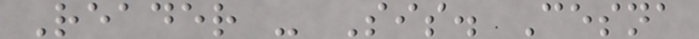Reader - Sis. Cesna
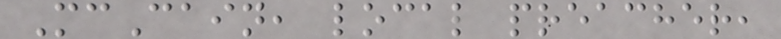McCain, local preacher,
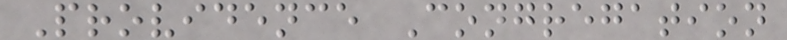Providence Congregation
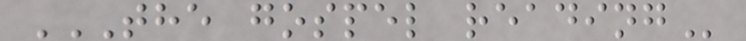THE GOSPEL READING
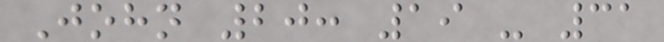John 20: 19 - 31
